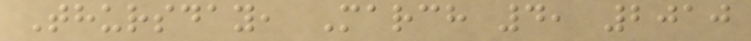Thursday, March 4, 2010
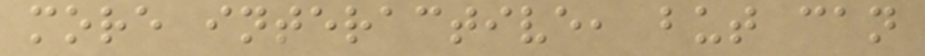more interactive, but can
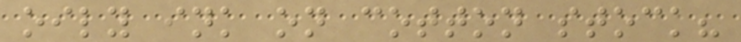oily ink on cotton stock?
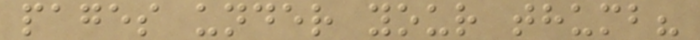pages under your thumb?
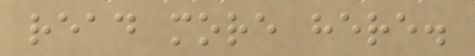read more here.
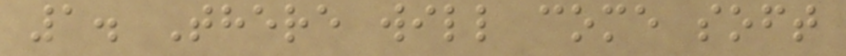1. There will come soft
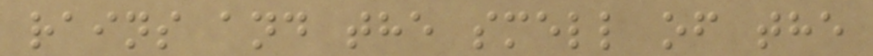rains and the smell of the
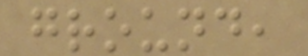ground,
